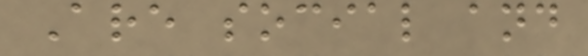Are social and
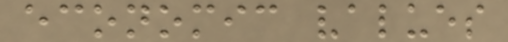economic values
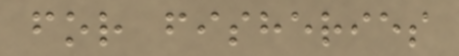for fisheries
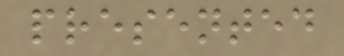presented
